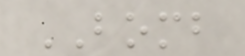BOMB
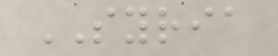SYRIA
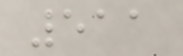511
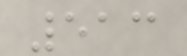513
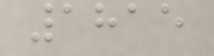1815
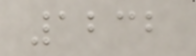1232
